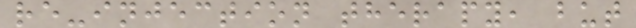re-injection therapy, but
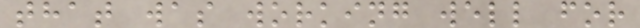that was working well for
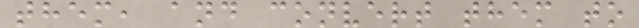them, and convert them to
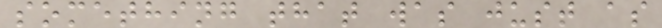something that was just as
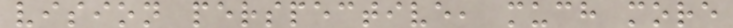vision perspective, much more
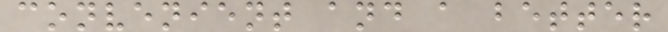convenient and a better
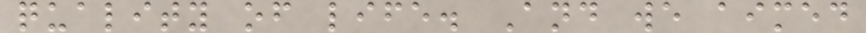quality of life. And we aimed
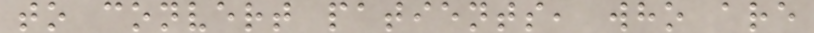to convert patients, who are
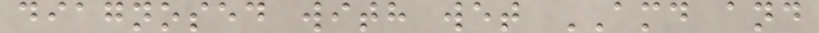diagnosed with wet AMD and
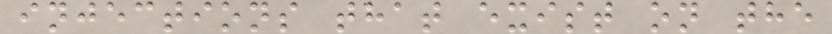injections that exist on the
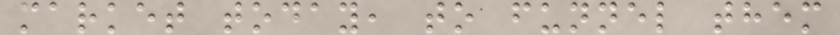market today, to funnel them
